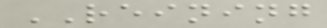REINING
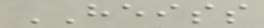HEISS
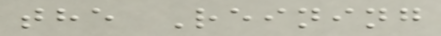the Reining
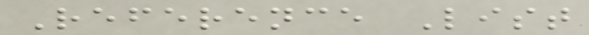Reference List
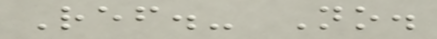Ref.- No.
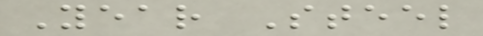Year Steel
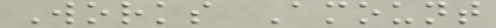Works Amount
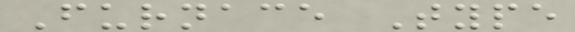Furnace Type
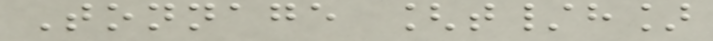Tonnage [t/h]
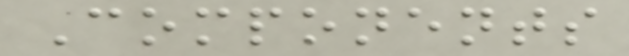Components
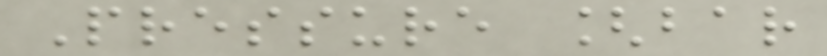Pressure [bar
